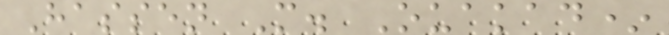Hassen M. Ouakad*
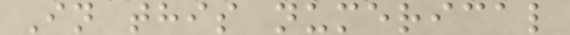In this numerical
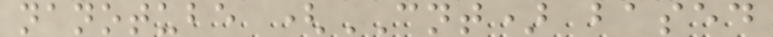nanotube (CNT) based
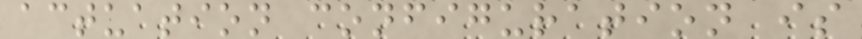actuation configuration is
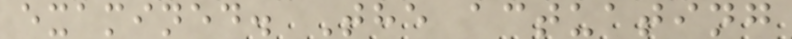examined. The actuating
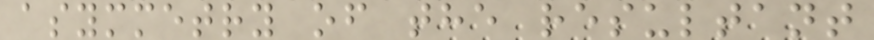asymmetry of the resultant
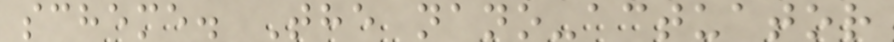scheme. The nano-actuator
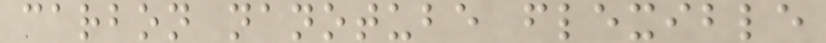carbon nanotube flexible
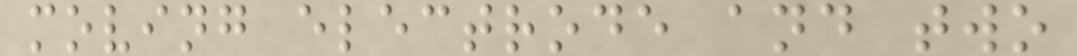moving electrode and two
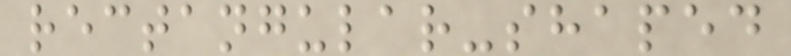rectangular-shaped
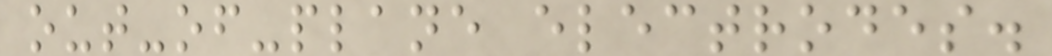out-of-plane electrodes.
